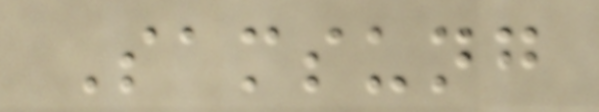Samsung
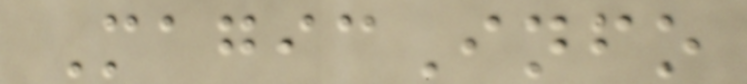MagicInfo
